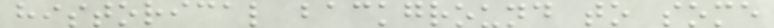historical background to some
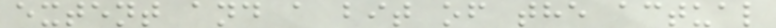extent and a bit of the actual
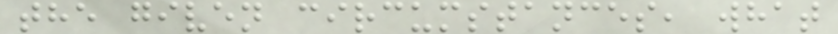the given circumstances, what
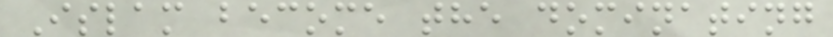Islam become the dominating
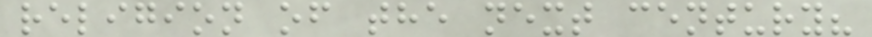religion of the next century?
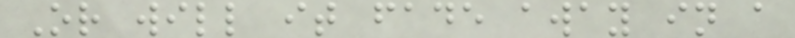Or will it fade away in a
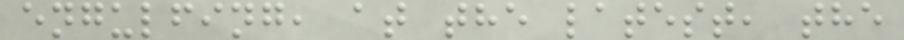engulfing, at the latest, the
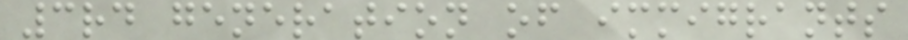3rd generation of immigrants
